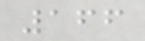166
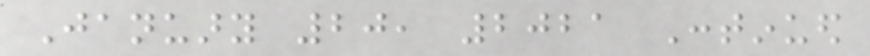January 20, 2021 Continued
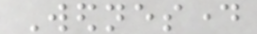Wednesday
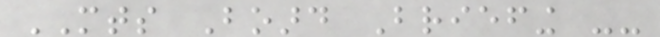MTS Board Briefing --
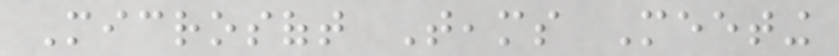Microsoft Teams Meeting
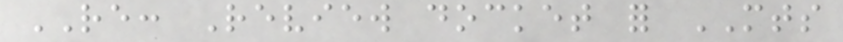RE: Review docket for MTS
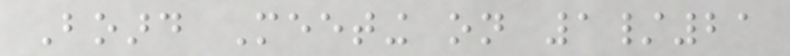Board Meeting on 1/21
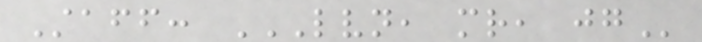Staff: LVN, MR, JG
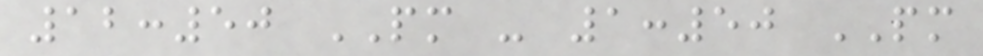12:50 PM - 1:50 PM
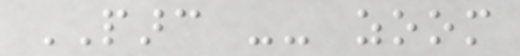PARC -- zoom
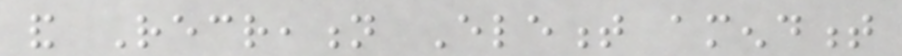and Recreation Element amendment
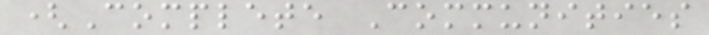(Complete Communities
